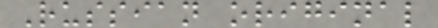Russian original
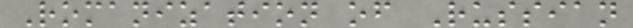Romanization of Russian
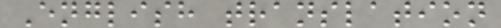English translation
